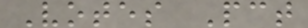Votes Pct
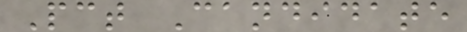Pct Candidate
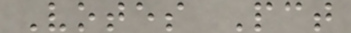Votes Pct
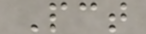Pct
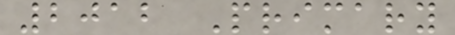2012 Primary
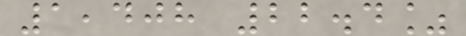1,408 22.4%
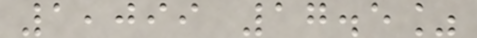1,099 17.5%
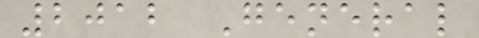2012 General
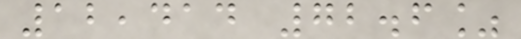12,414 72.6%
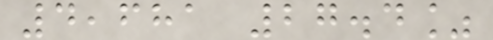4,681 27.4%
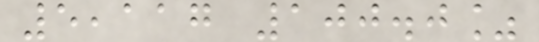5,117 100.0%
